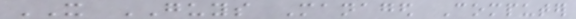IT GUYS Managed Computer
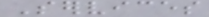Services
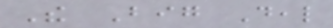The Big Deal
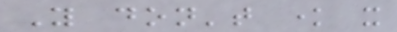You don't know it
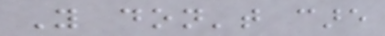You don't care
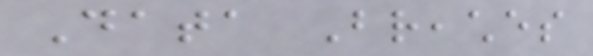Data Breaches
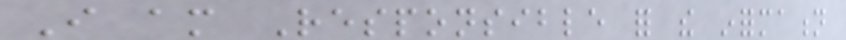I am Responsible for the information
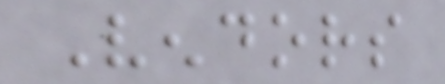Vendors
